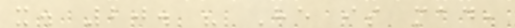x. 20. " He is mad,
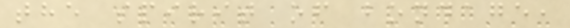the spirit of bondage,
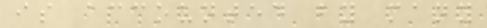is accounted by many
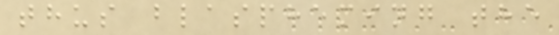thus blaspheming the
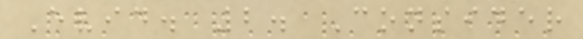Evid. 2. Consider
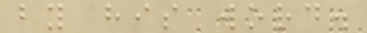by his word.
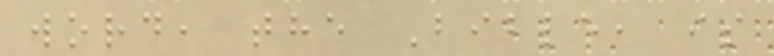word, the Bible, is
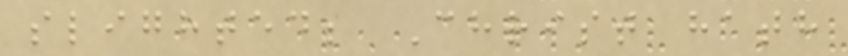slighted; Christ hath
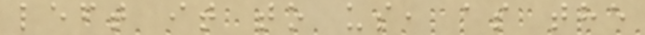left it to us, as the
